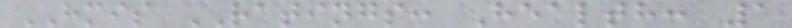HMIS RATINGS: Health: 1
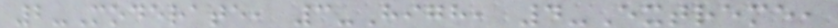2-Moderate, 3-High, 4-Extreme,
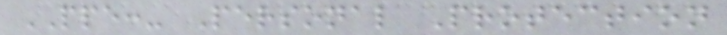PPE:- Personal Protection
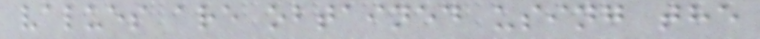values are obtained using the
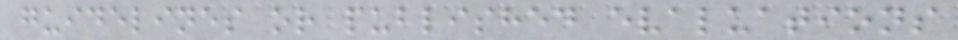guidelines or published evaluations
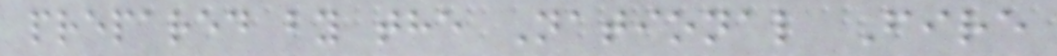prepared by the National Fire
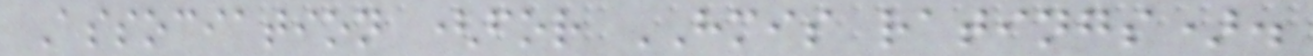Association (for HMIS ratings).
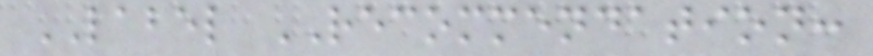LABEL RECOMMENDATION:
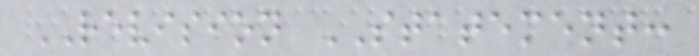REVISION STATEMENT:
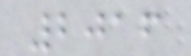2016
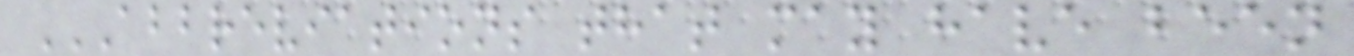ABBREVIATIONS THAT MAY HAVE BEEN
